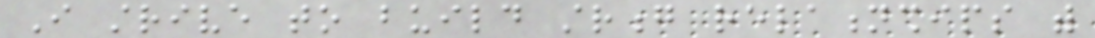I strive to build strong relationships with
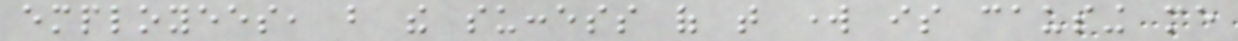employees, but the success of that work is causing me
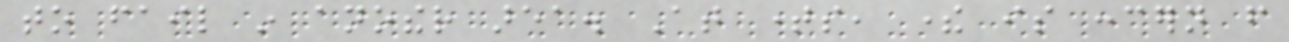to fail in another area. At times, there is concern from
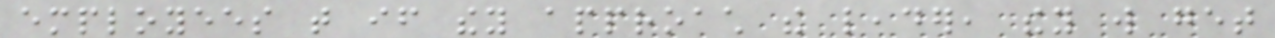employees that if they approach the leader, they will get
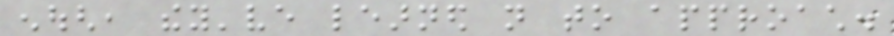enough, they've learned not to approach.
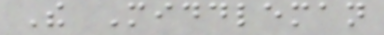The Middleman
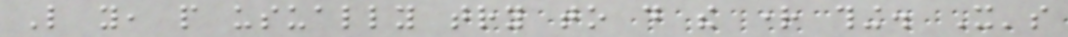Like you, people usually try to do the right thing. It's
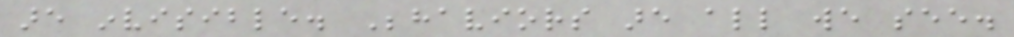are invisible. Behaviors are all we see.
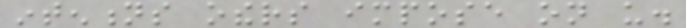intentions others impose on us.
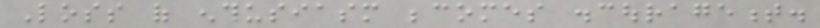Loss of enthusiasm becomes discouragement.
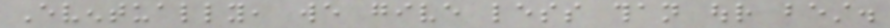Eventually, we give less than our best.
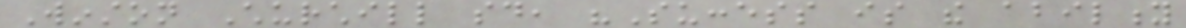Winston Churchill said, "Success is the ability
